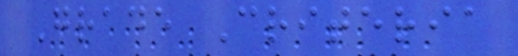Grade Criteria
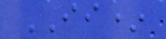II*
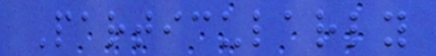Particularly
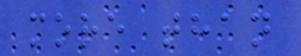more than
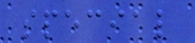special
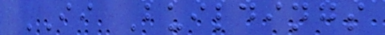II Buildings
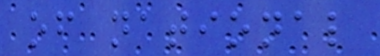of national
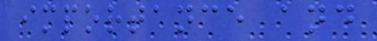importance and
